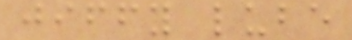jiffy lube
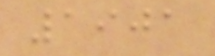1901
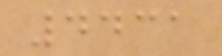4431
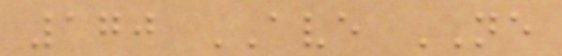170 AVE NE
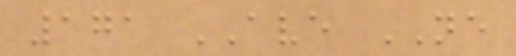171 AVE NE
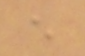e
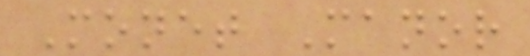Monet Manor
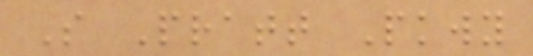S Pratt Pkwy
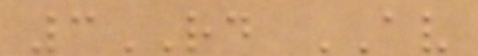3RD AV
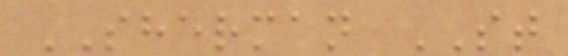SHERMAN ST
